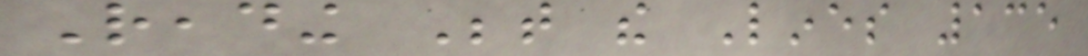Reading Between the Lines 135
